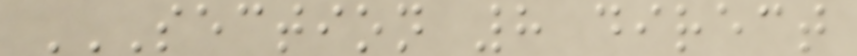SECTION 8 DIRECT
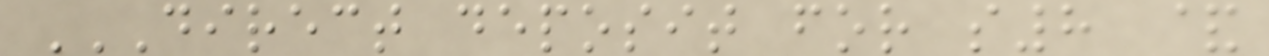DIRECT DEPOSIT FOR S8 &
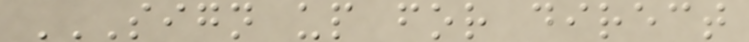SIGN UP FOR DIRECT
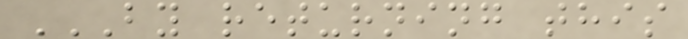BY RETURNING THIS
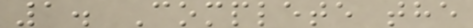1. Complete the
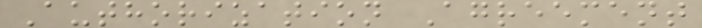Authorization Agreement
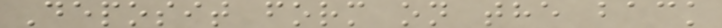Deposit form on the back
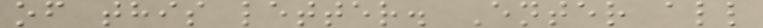of this letter. Enter all
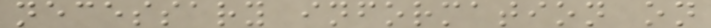necessary information on
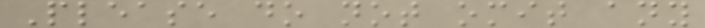Please do not omit any
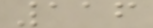116
